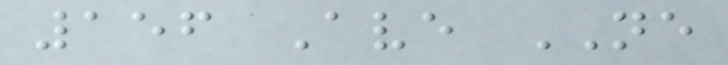156 Ave NE
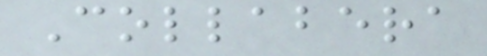Collabera
